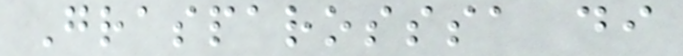Grasparosssa di
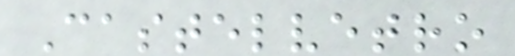Castelvetro
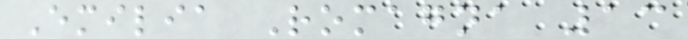Emilia Romagna 13
